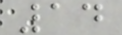14
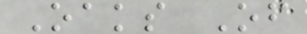Oaks Of
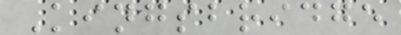Kingsbridge
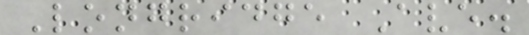Longridge Ave.
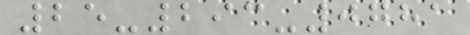25-293-0781
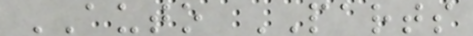AUTO PARTS
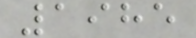1985
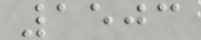1503
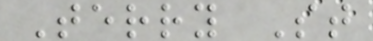Terry St
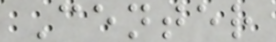Center
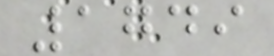1749
